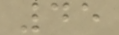45
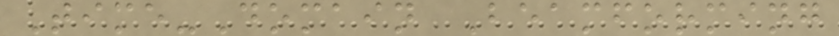Time-Domain Beamforming
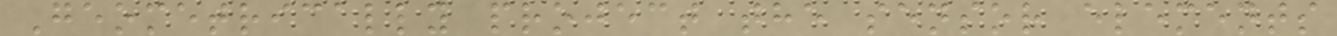Geometrically project the sensor elements
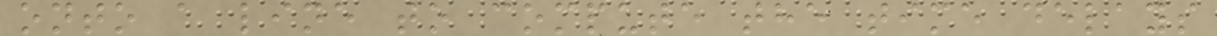onto a line to compute the time delays
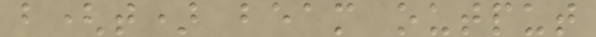b(t) beam output
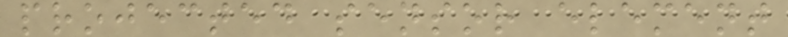projected sensor element
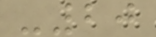-20
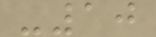-10
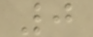0
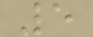5
